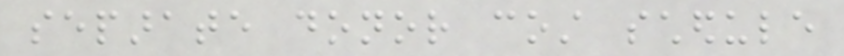separate donor cost schedule
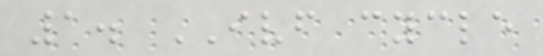1. IVF cycle
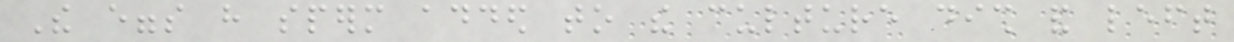The eggs have sperm added to the culture dish and left
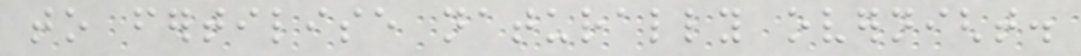to fertilise naturally overnight.
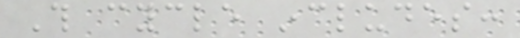This cycle includes:
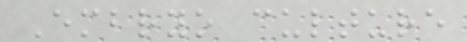Embryo culture
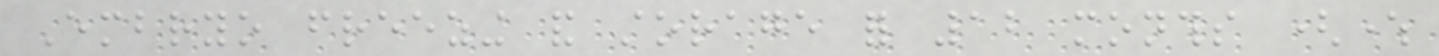Embryo freezing and storage for 12 months (where
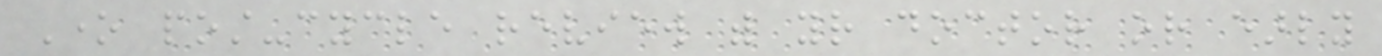One post-cycle review with your doctor or early
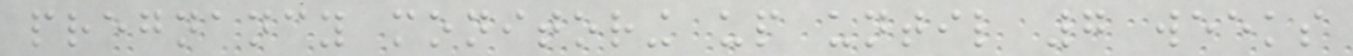pregnancy monitoring up until 7 weeks
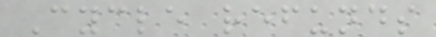Cycle refunds
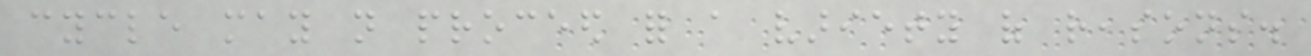cycle may not proceed for a variety of reasons.
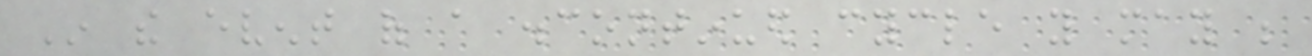In the event of a discontinued cycle you may be
